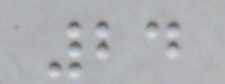24
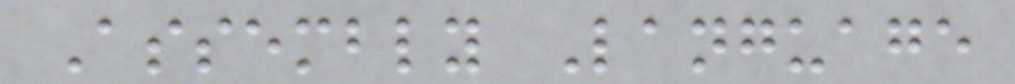Assembly Language
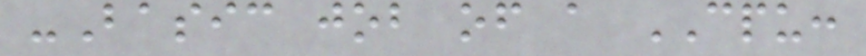-Basic job of a CPU:
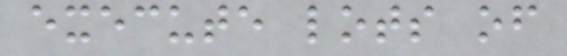execute lots of
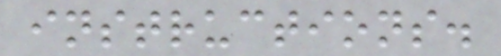instructions.
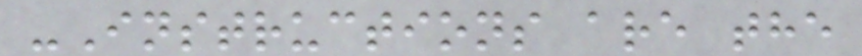-Instructions are the
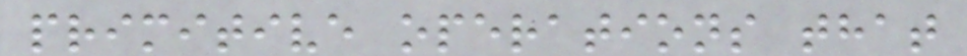primitive operations that
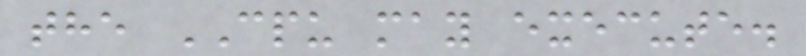the CPU may execute.
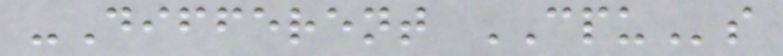-Different CPUs
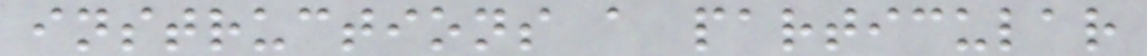instructions a particular
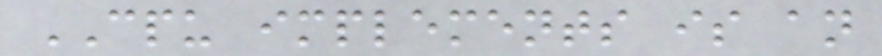CPU implements is an
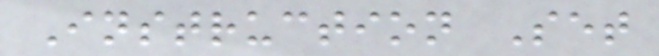Instruction Set
